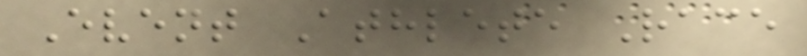Event Athlete Race
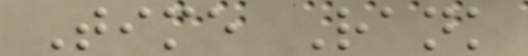Time Rank
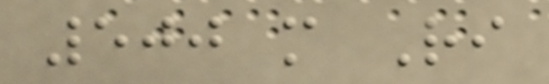500 m Ri
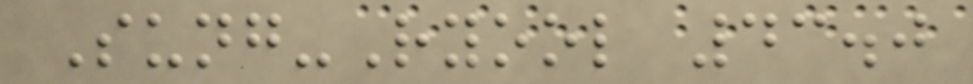Sung-Ryool 43.0
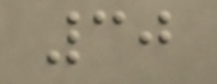30
